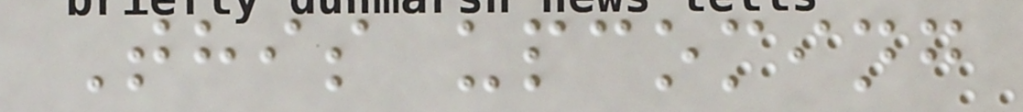This upcoming
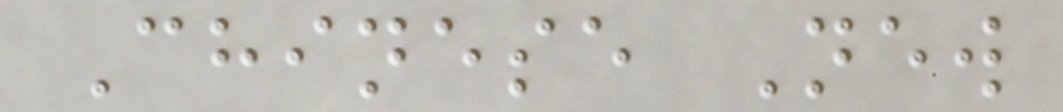Chinese New
